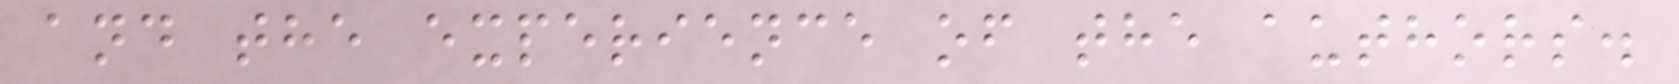and the experience of the authors.
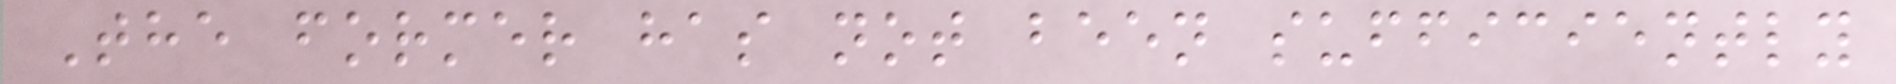The former has not been sufficiently
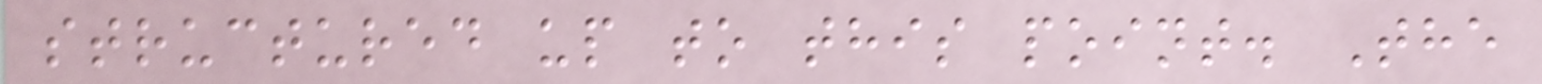structured up to this point. The
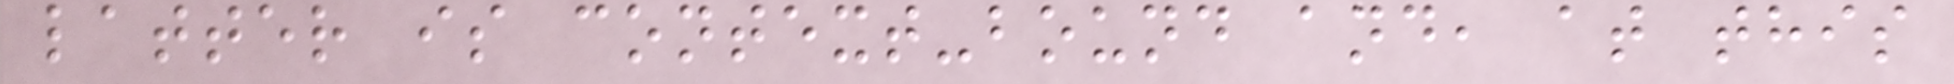latter is context-bound and, at this
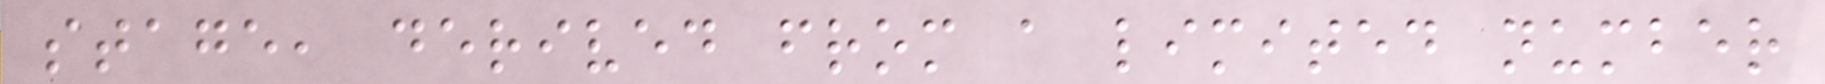stage, derived from a limited number
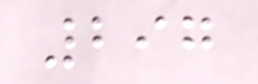297
